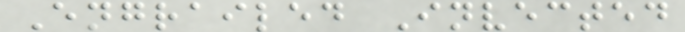Engrailed Invected
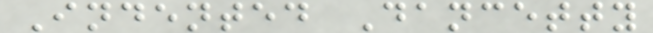Indented Dancetty
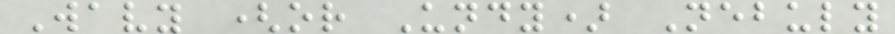Wavy (or Undy) Nebuly
